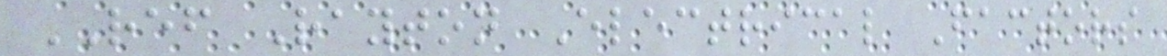REF Rayton Electrical Factors
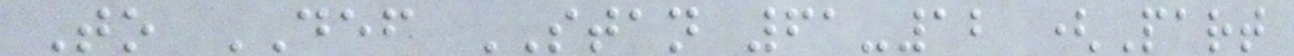To DEF STAN 61-12 (Part
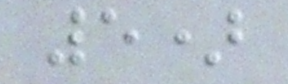5)
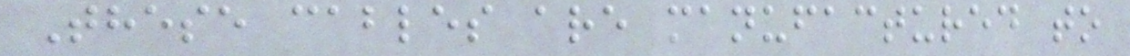These cables are manufactured to
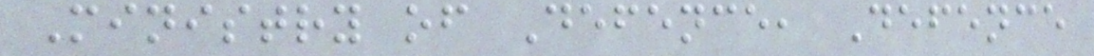Ministry of Defence, Defence
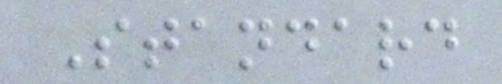Standard
